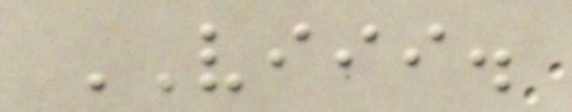VIII.
